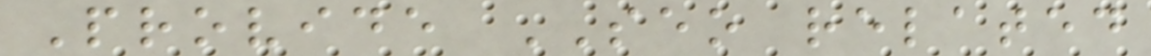Provide SEO related
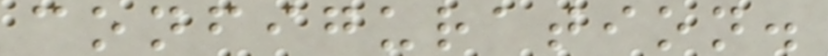configuration.
